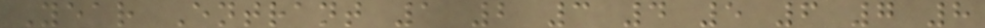Year Entrant 1 2 3 4 5 6 7 8
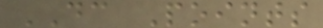DC Points
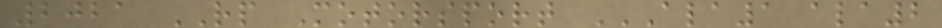2021 RP Motorsport ALA1 ALA2
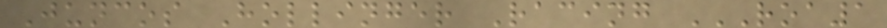Juncos Hollinger Racing ROA1
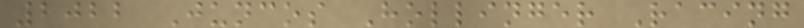2022 Juncos Hollinger Racing
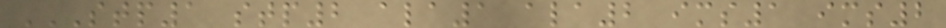STP1 STP2 ALA1 ALA2 IMS1 IMS2
